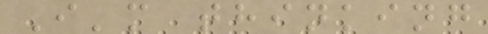I'm thinking
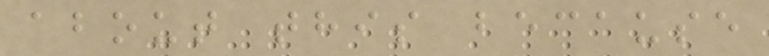about this because
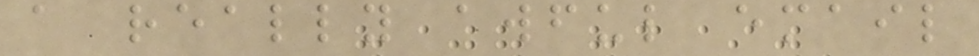a really awful email
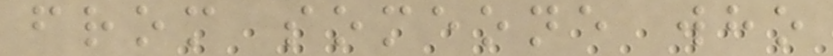from someone who
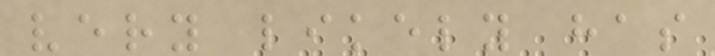very likely has
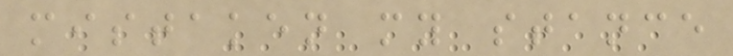mistaken my stance
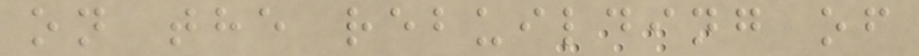on the rebuilding of
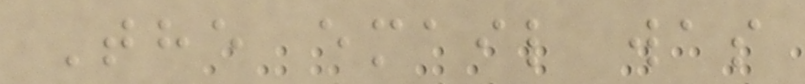The email was
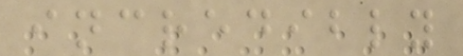incredibly
